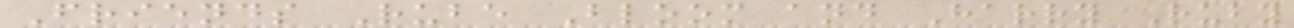Friends Rube Bloom and Harry Ruby
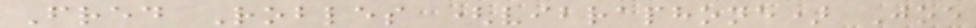Fred Robles (vibraphone) Joe
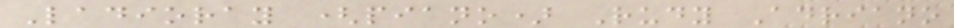Ladioray (piano) Rudy Adriano
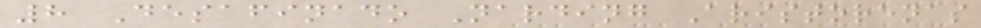8 Desafinado Narding Aristorenas
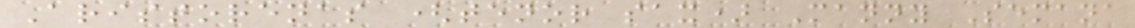Aristorenas (tenor sax) Manny Semana
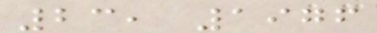23, 1976
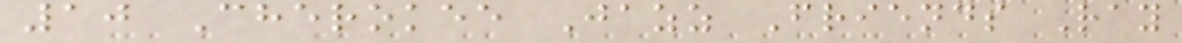10 Cherokee Jazz Friends Ray
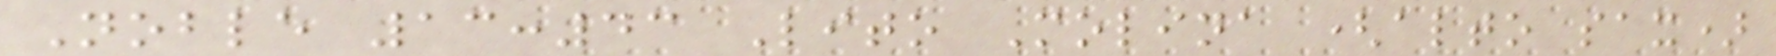Noble 13:43 Lito Molina (alto sax)
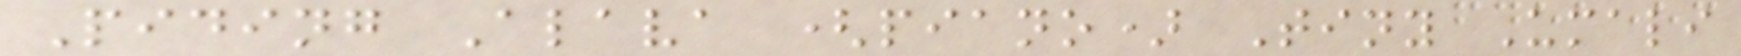Piding Alava (piano) Tiny Umali
